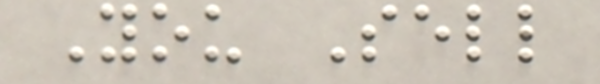You Sell
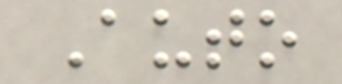Auto
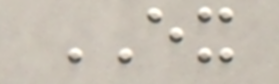EX
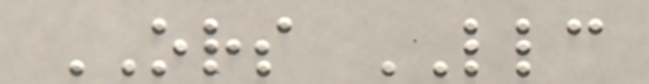ORS LLC
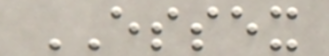ESSEX
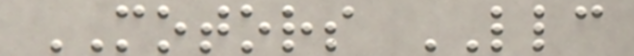MOTORS LLC
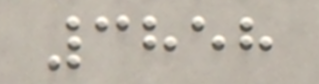3858
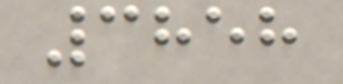3858
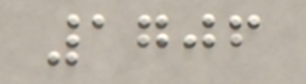1706
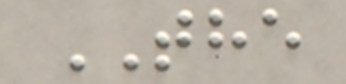THE
